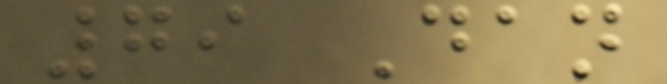79 Dan
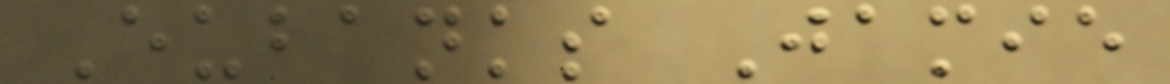Eubanks Jamie
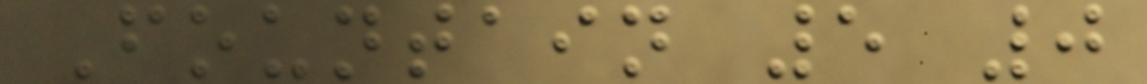Fountain 5 0
